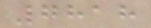7818
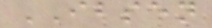IBSEN
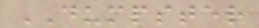DUMPSTER
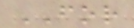FOR
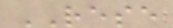RESE
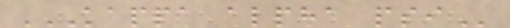KAPPA ALPHA PSI
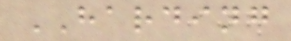HARDING
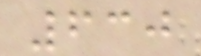630
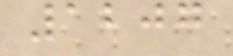1207
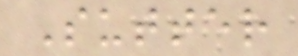Sutter
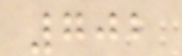702
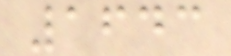1643
